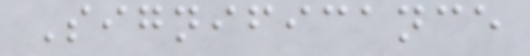Significance
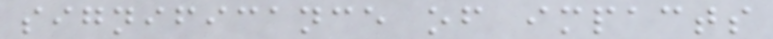significance of impacts
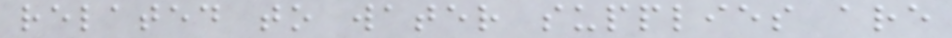related to water supplies are
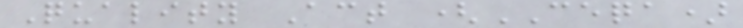Quality Act (CEQA)
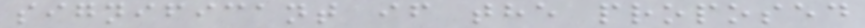significant if the proposed
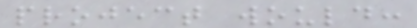project would:
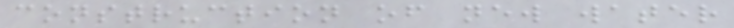construction of new water
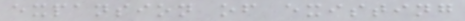expansion of existing
